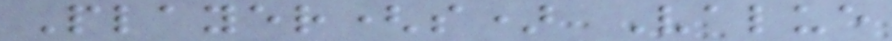Player(s) Value
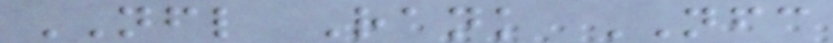NFL Rank NFC
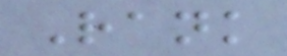Rank
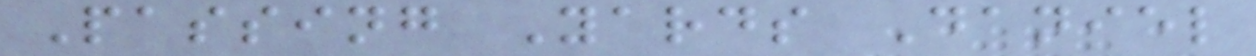Passing Yards Daniel
